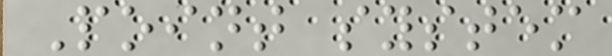Point system
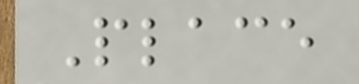Place
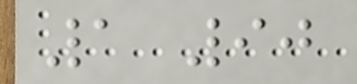1 90
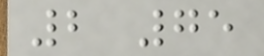2 75
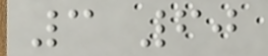3 60
